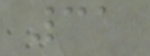31
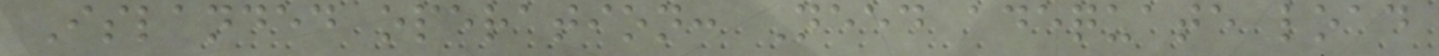Islanded operation: Need adequate load
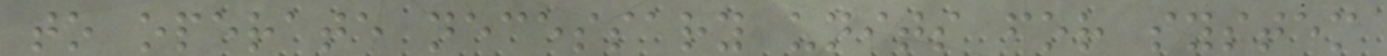to operate necessary units for system
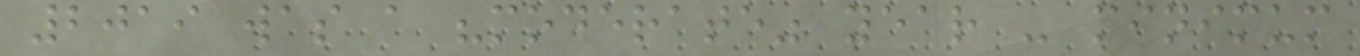2019 was a "moderate" year - minimum
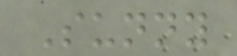Sunny
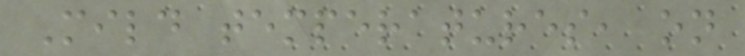Mild temperatures, on
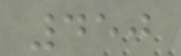450
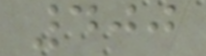400
